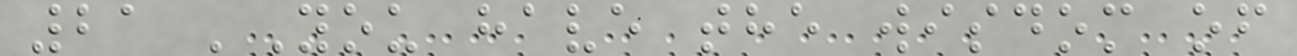21 'You have the wisdom of
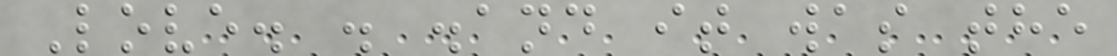Love. . .and it was the
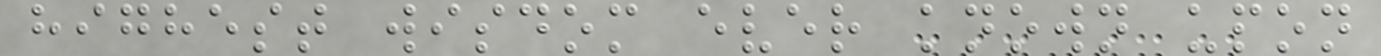highest wisdom ever known upon
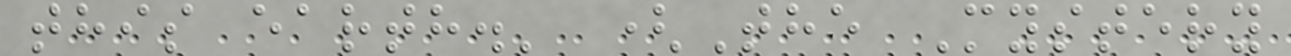this earth.' (The Mystery
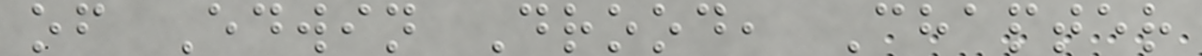of Edwin Drood, Chapter
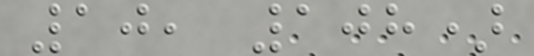10, 108)
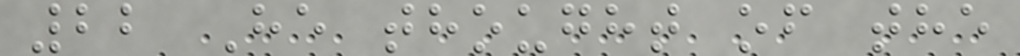22 He thought of the
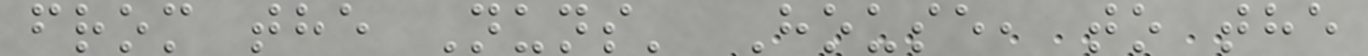from the Nuns' House, to the
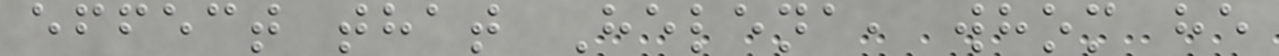effect that Helena, whom he
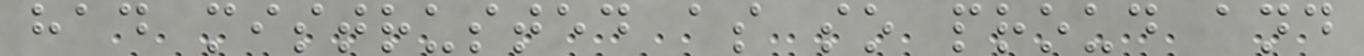had mistrusted as so proud and
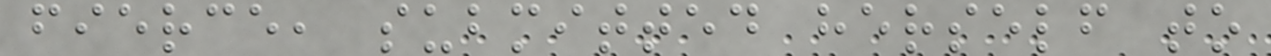fierce, submitted herself to
